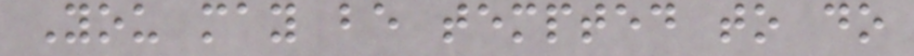You may be tempted to do
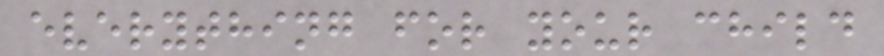everything for your child
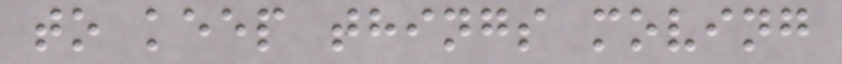to keep things moving
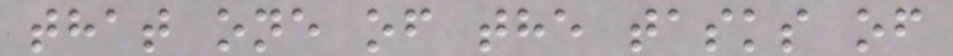that one of the tasks of
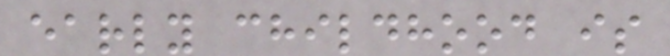early childhood is
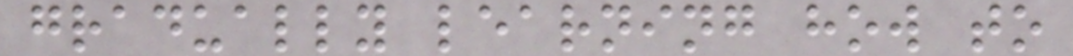gradually learning how to
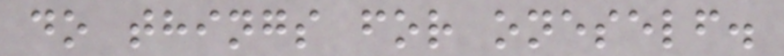do things for oneself.
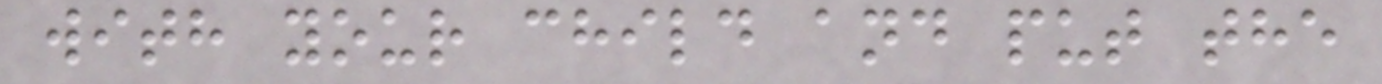with your child and put the
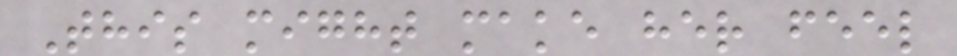This might make her feel
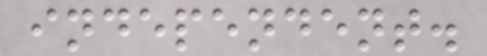independent.
